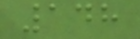148
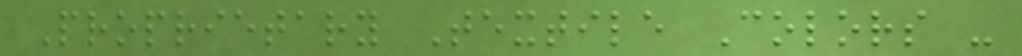Proprietary Textile Colors -
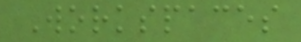Workspaces
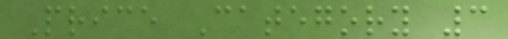Price Category 3
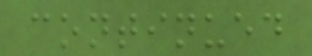continued
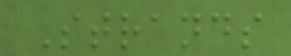Strands
